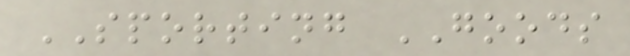SPORTING GOODS
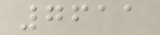7611
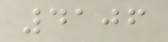4106
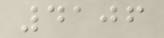4106
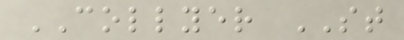COLLYER ST
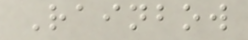Rainbow
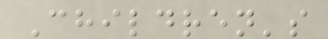Children's
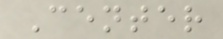Center
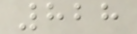828
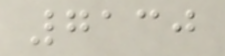7130
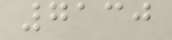7130
